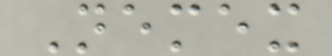Nemex
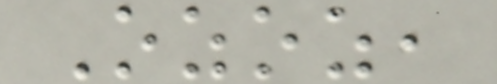Ozoz,
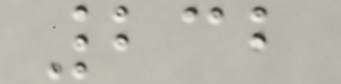232
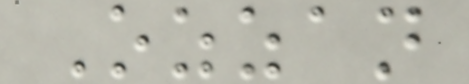Ozzan
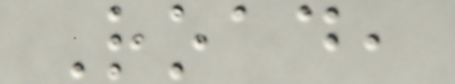Road,
